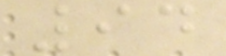94
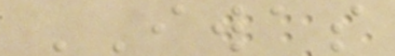IWAS
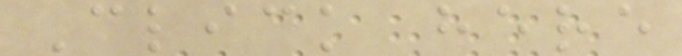Click here
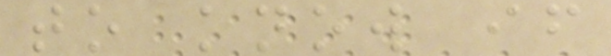to know if
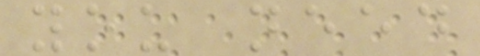you need
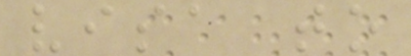visa to
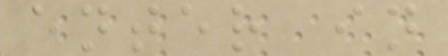enter in
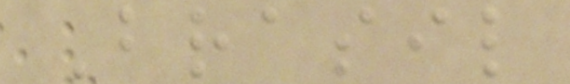Brasil
